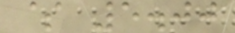$ 5.00
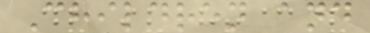Children and
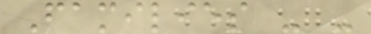Families - -
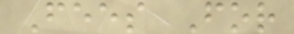Fees For
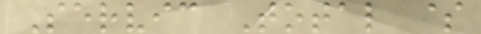Servic Total $
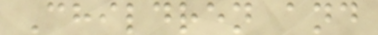Children and
